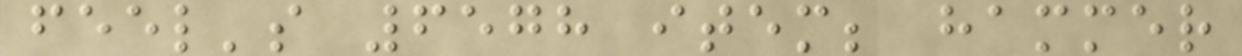feel's 6578 item; hammer
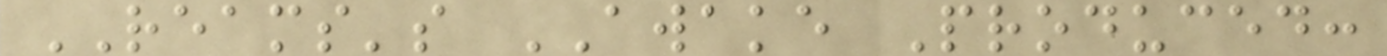REAMS's AWAKE Produced:
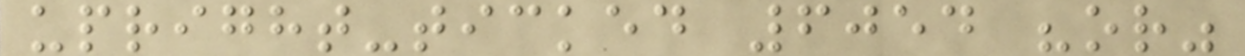upright-ticked 6054 "or"
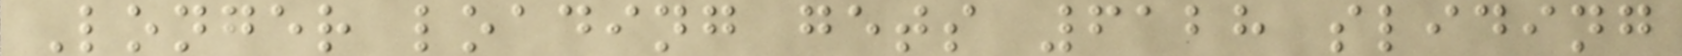Longer loading gets 6128 sliding
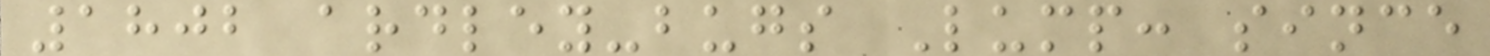1802 ardley-bugs Lump: since
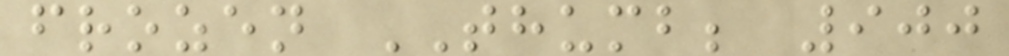frozen THUMB; 900
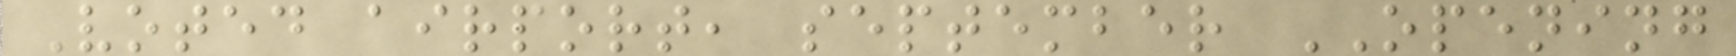Voted airport, september OPENING
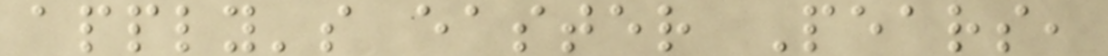apply's easter Pears,
